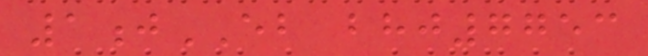1jEB bhj7753
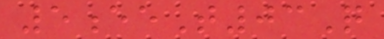5eeT03Q
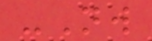-Nw
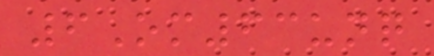6Om63unq
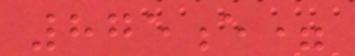875e=
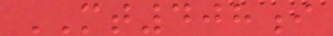MT408i
